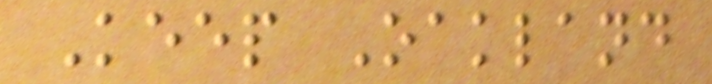Keep Oakland
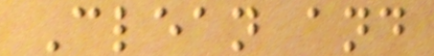Clean and
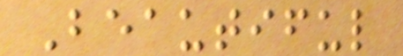Beautiful
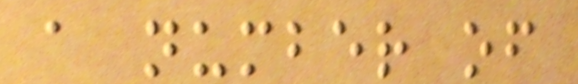a number of
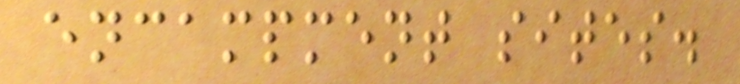encampment sites.
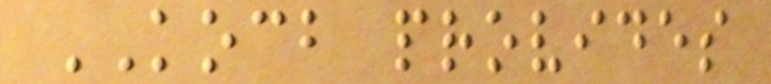KOCB provides
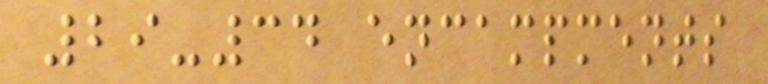29-34 encampments
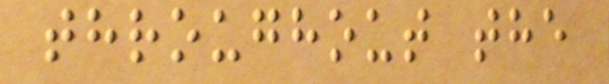throughout the
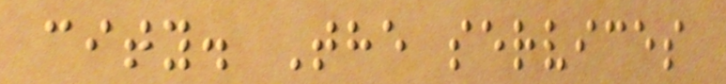city. The services
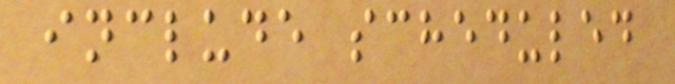include scheduled
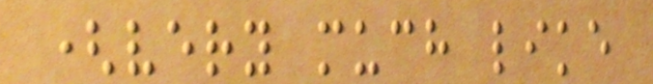(very much like
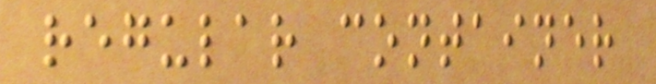regular container
